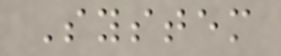System
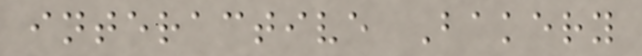interactive Bakery
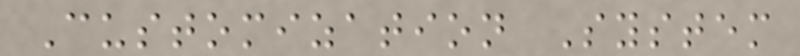Customization System
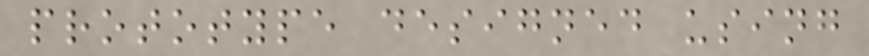prototype designed using
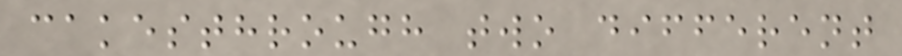cakesthrough two different
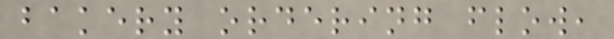bakery ordering flow,
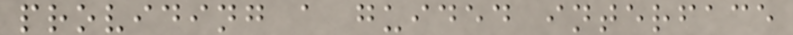providing a guided interface
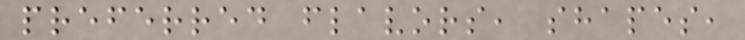preferred flavors, shapes,
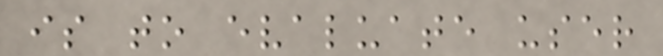is to evaluate user
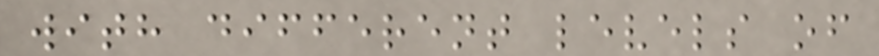with different levels of
